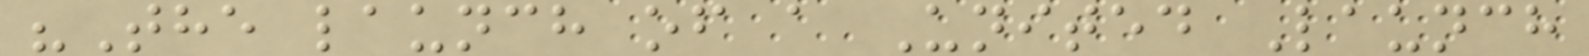"The launch of a United Launch
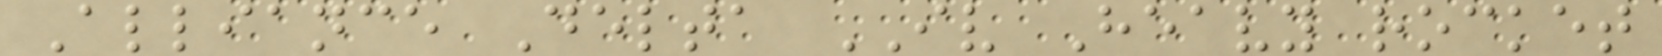Alliance Delta IV Heavy rocket
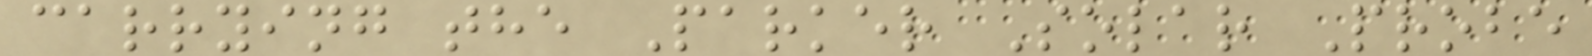carrying the Parker Solar Probe
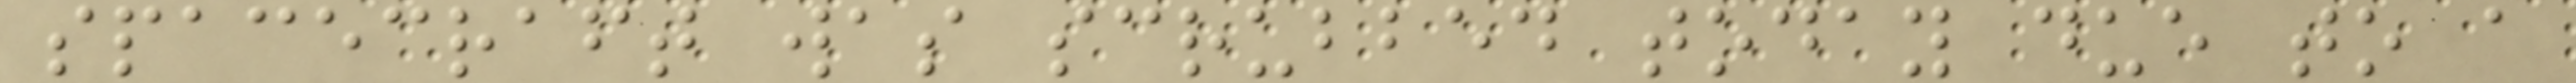spacecraft was scrubbed today due to a
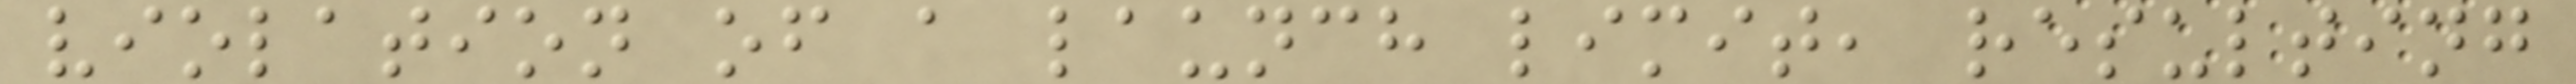violation of a launch limit, resulting
